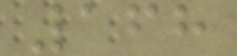168
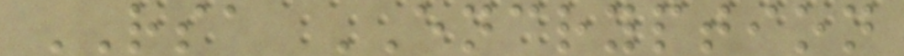RSA ENCRYPTION
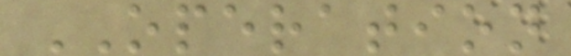OPERATION
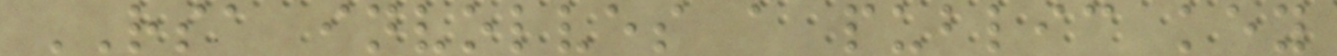RSA involves a public key
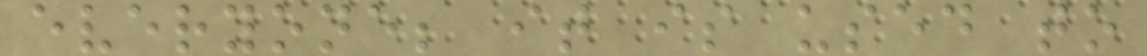everyone; it is used to
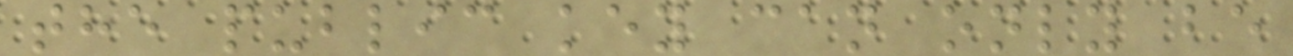the public key can only be
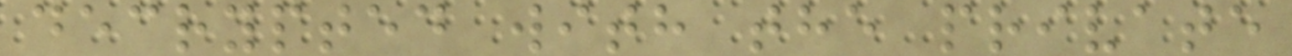decrypted with the private
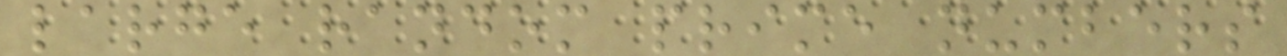large random prime numbers
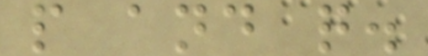p and q.
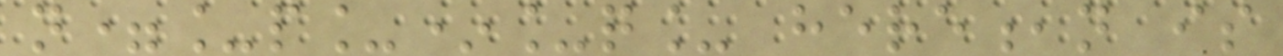n=_p_*_q_ here,n is
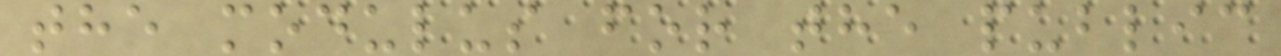the modulus for the public
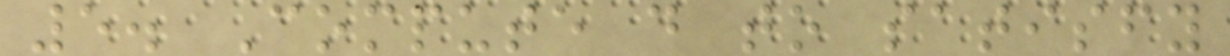5. Compute d to satisfy
